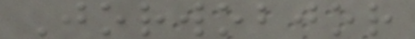Jorwobjor
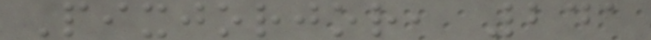Pixjorjor, 241
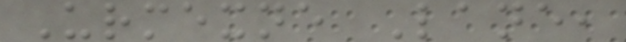Urmexne Lane,
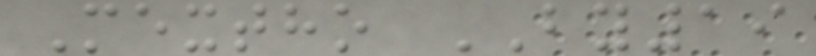Mextho BY19
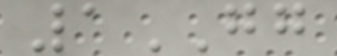1GG
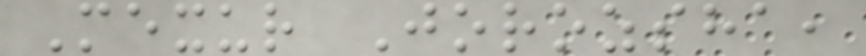Mexur Jorozsha,
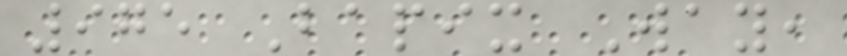975 Bapix Way,
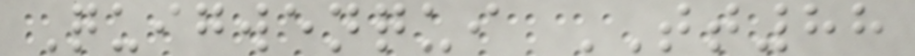Quigwenqui TT88
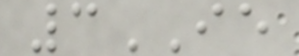3IE
